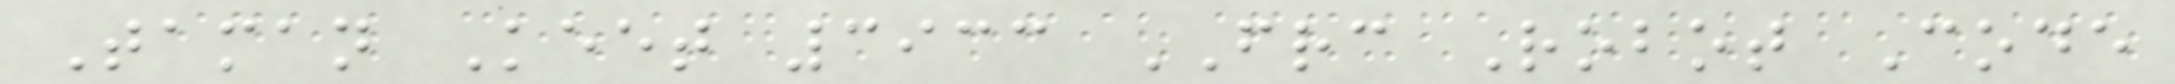Taman Keet 3933 FRC Robot Code
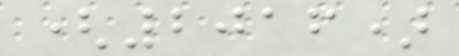(2016)
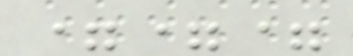===
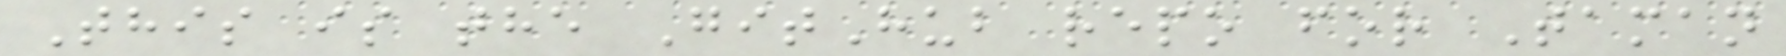This is the GitHub repo for Taman
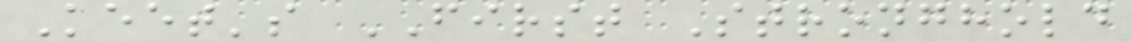Keet's FIRST Stronghold
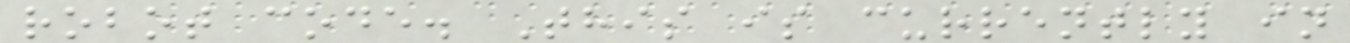robot code. This is currently in
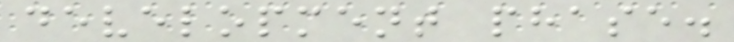development phase.
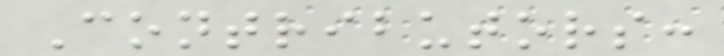Contributors:
